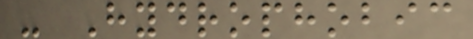- Hydrophobic
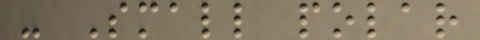- Small polar
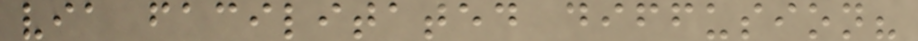via facilitated diffusion?
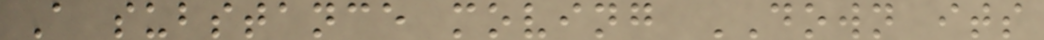A substance moving DOWN its
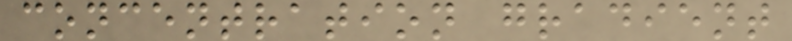concentration gradient
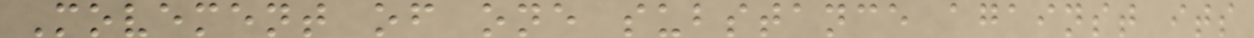Movement of one substance against its
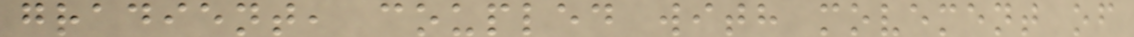gradient, coupled with movement of
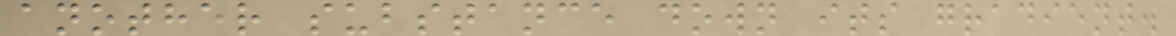another substance down its gradient.
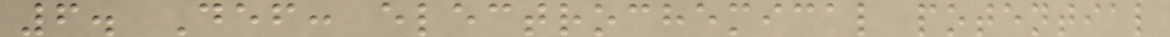6. Def: electrochemical potential
